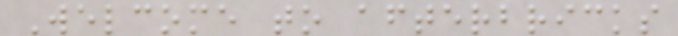Welcome to afterbricks
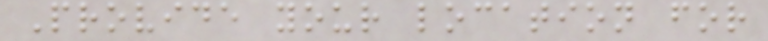Provide your location for
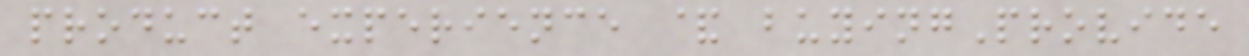product experience & buyingProvide
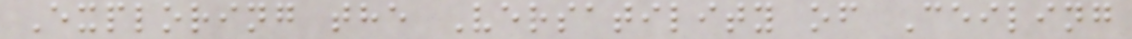Exploring the Versatility of Ceiling
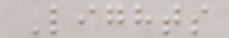Lights
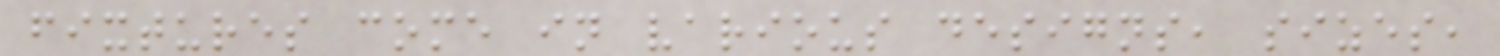fixtures come in various designs, sizes,
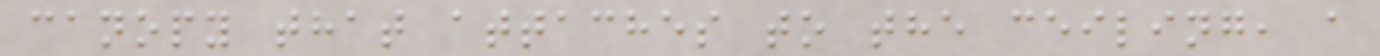canopy that attaches to the ceiling, a
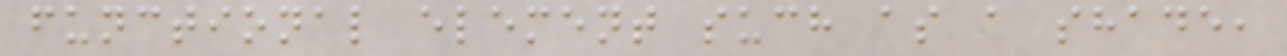functional element such as a shade,
